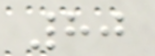80
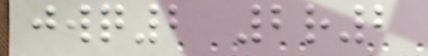jwq2 2r2
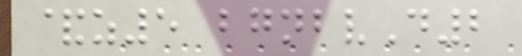&z5 bgnbvD2
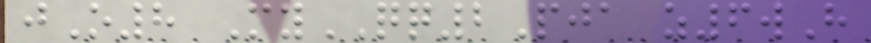jO8 MyQQ2Pja z6wH
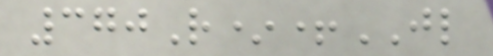370R*+JL
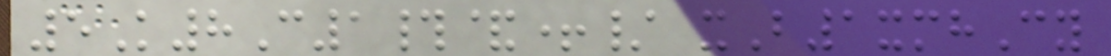5K8C1#&+/ xB1xmhCy
